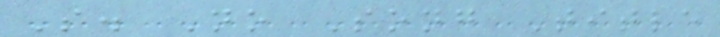S. No Song Title
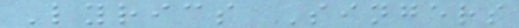Lyrics Singers
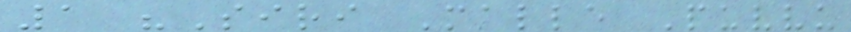1 "Siri Malle Puvvu
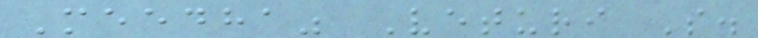Meedha" Veturi S.
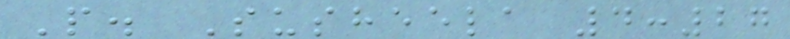P. Susheela 4:27
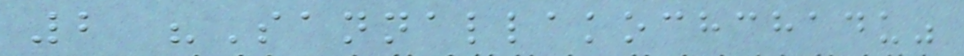2 "Sannallakochchadu"
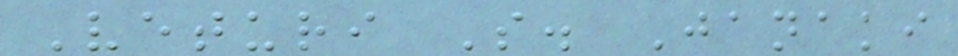Veturi S. Janaki
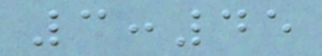3:45
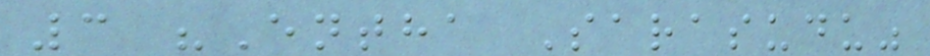3 "Entha Sarasudu"
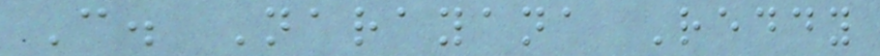C. Narayana Reddy
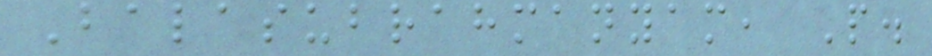Balasubrahmanyam, P.
